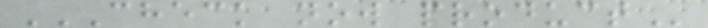CHECK NOW PRODUCT
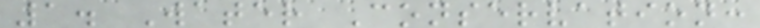1. Water Conservation:
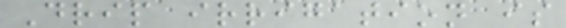Drip irrigation is
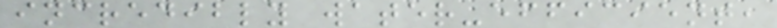incredibly water-efficient,
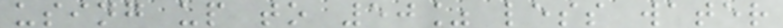using up to 50% less water
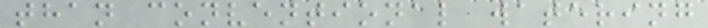than conventional watering
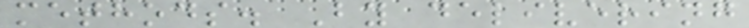methods. By delivering
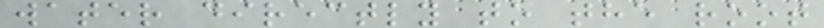water directly to the root
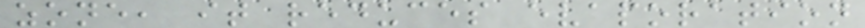zone, it reduces evaporation
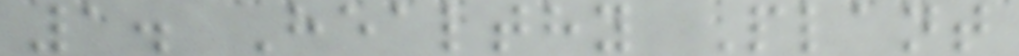1. Healthy Plant
